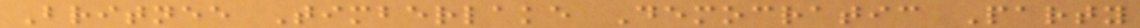Britnee Timberlake Democratic Party
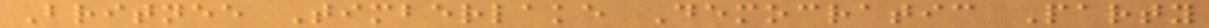Britnee Timberlake Democratic Party
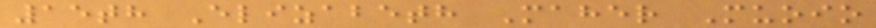15th Elizabeth Maher Muoio
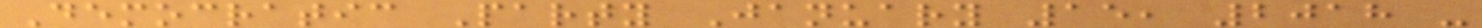Democratic Party January 15, 2018 -
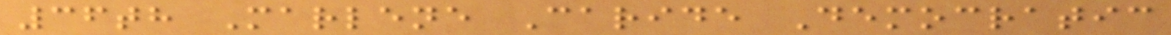36th Marlene Caride Democratic
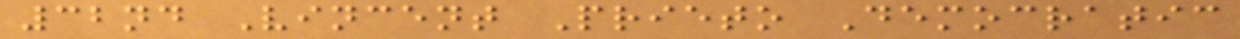32nd Vincent Prieto Democratic
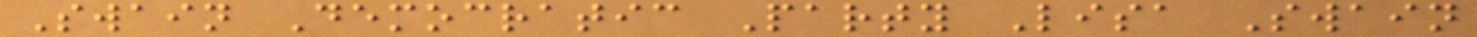Swain Democratic Party Lisa Swain
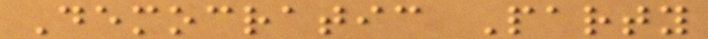Democratic Party
